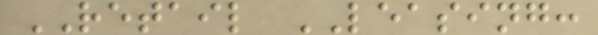RETAIL LEASING:
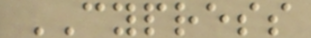CYPRESS
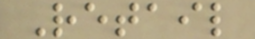Retail
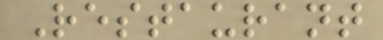Restaurant
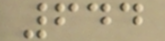644
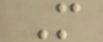M
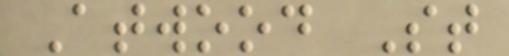Atwood St
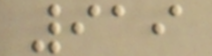919
